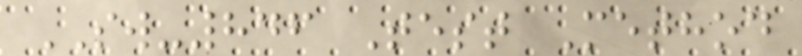SW-846 Test Method
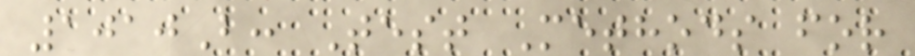1010B: Test Methods for
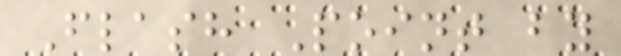Flash Point by
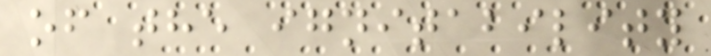of the ignitability
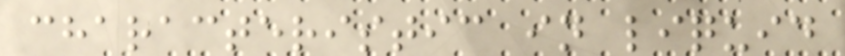characteristic in liquid
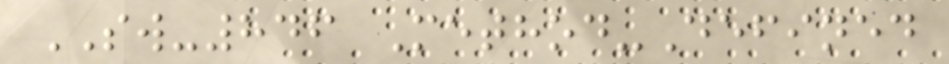SW-846 Method-Defined
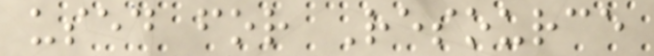used for Resource
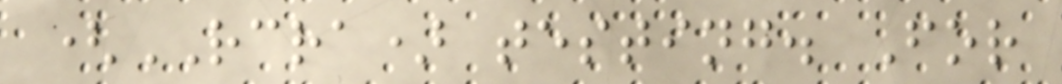(RCRA) testing. For
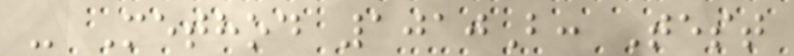- Method 1010B: Test
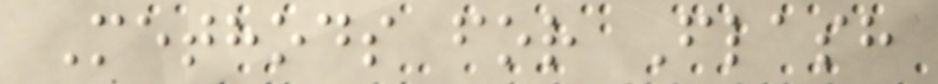Methods for Flash
